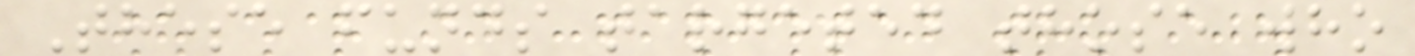These funds targeted those who
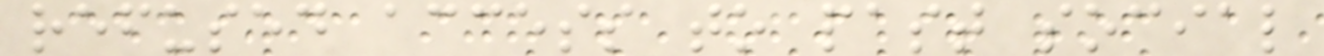refused access to past social
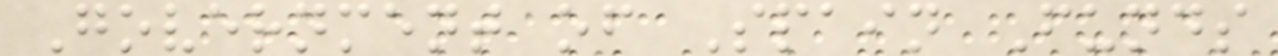Government of Spain Funds
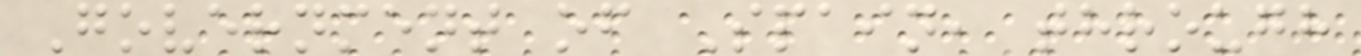Government of Spain, through
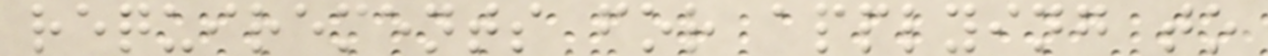requirements for applying to
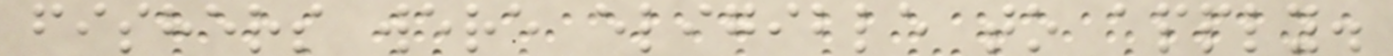fishers were eligible to apply.
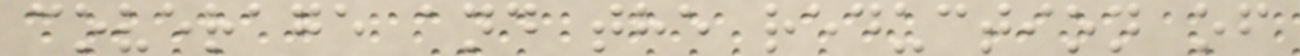coverage and the reduction of
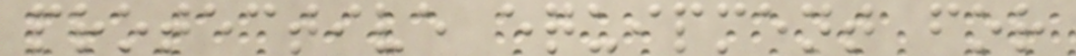protective equipment for
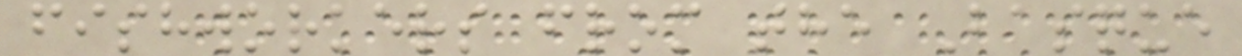fishworkers from the Basque
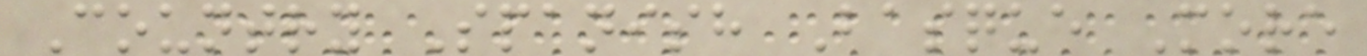Country Spanish Basque More
